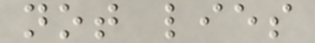not lies
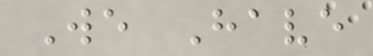We Have
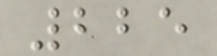225
